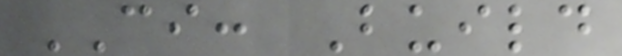CI: Build
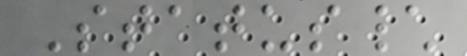Status\
